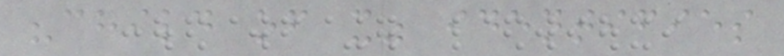"child of x" identifies
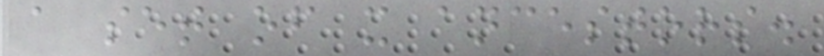a set of x ancestors.
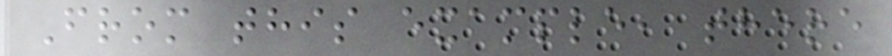From this example, there
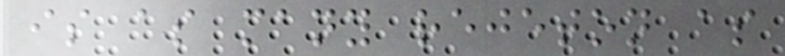is as many rejeton as
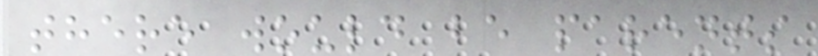there would be parents
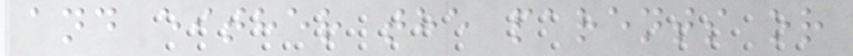and either the parents or
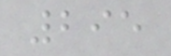295
